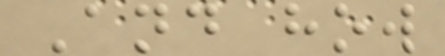And how
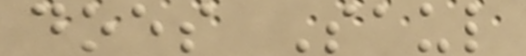does Saul
